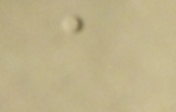a
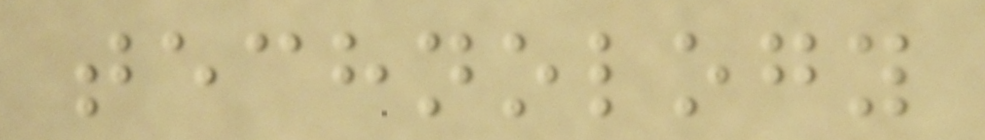technology
